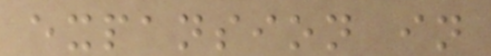expansion in
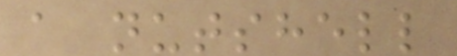a nutshell
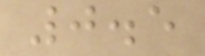0.5
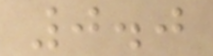0.0
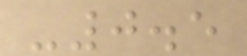-0.5
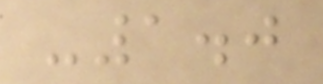-1.0
